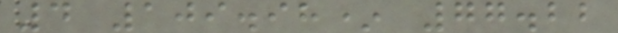4 109.98* 77.22
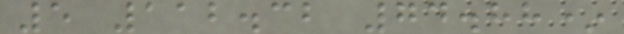5 112.32 74.88*
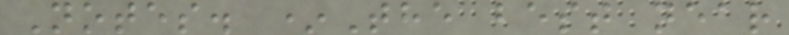Notes. *The best near
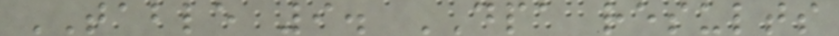TABLE 9. DPA results
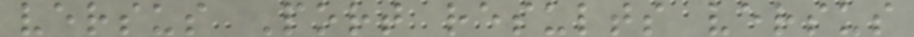versus Port results versus
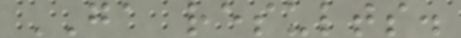GA results.
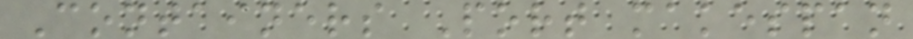Containers Port makespan
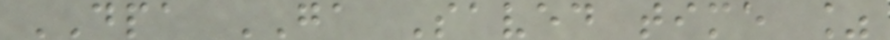DPA GA Saved time %
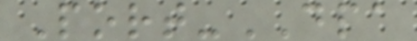Port-DPA
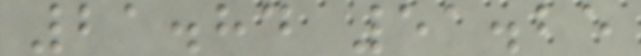21.84 51.25
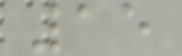15
